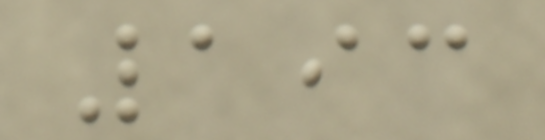193
